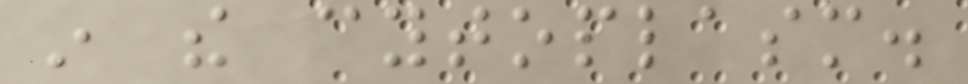in the cytoplasm.
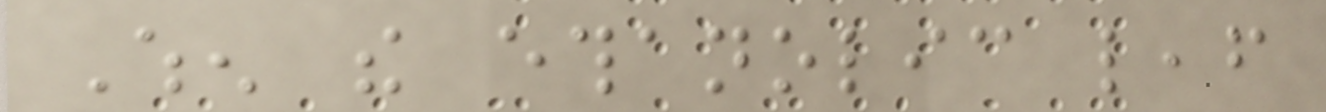When the ethanolic leaf
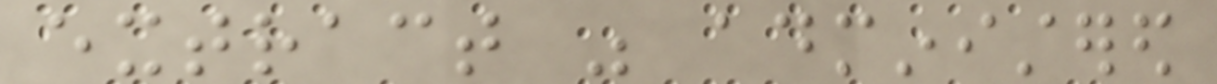extract was administered
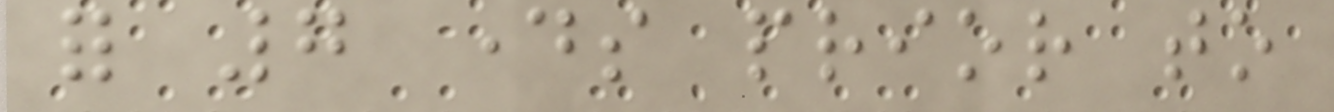for 7 days prior to
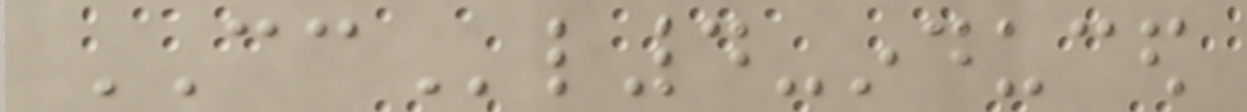CCl4-induced
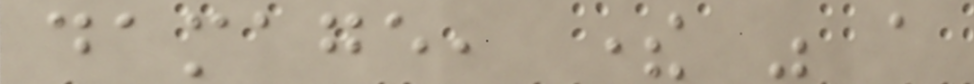damage, there was a
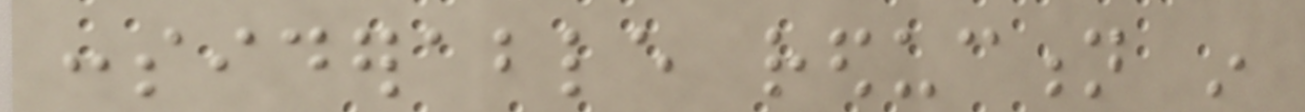considerable reduction in
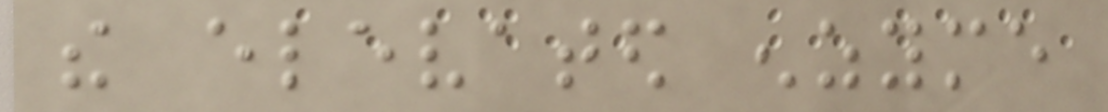the elevated enzyme
